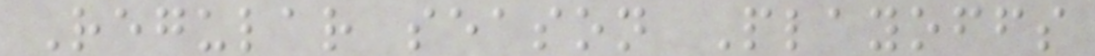Regular season Playoffs
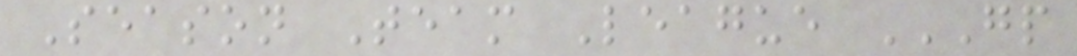Season Team League GP
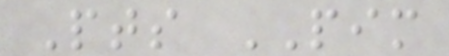Pts PIM
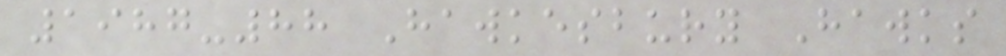1987-88 Hawkesbury Hawks
